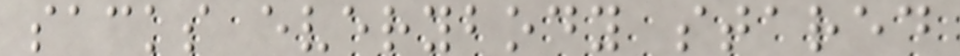sacks everybody stared
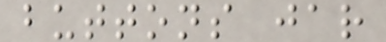buttons jar
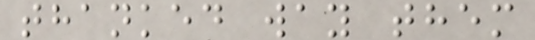thanked way them
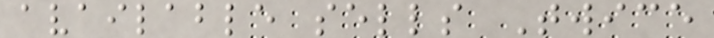available sells Twice
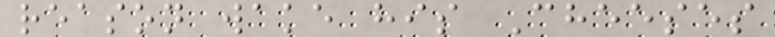reason wake his Cheeses
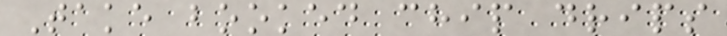Take booked chip drips
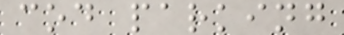cod parking
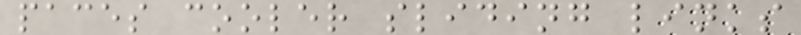paces cooler sliding links
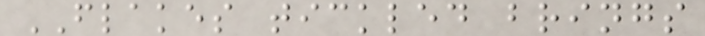FLAKES tickled brings
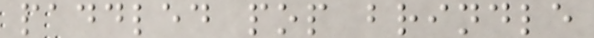paddled pop brindle
